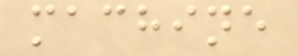machine
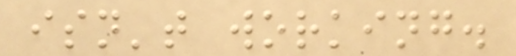isn't working.
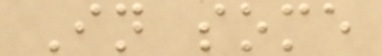In some
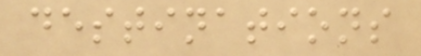destinations
